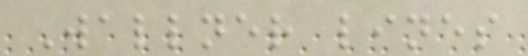Wallner lines
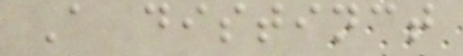A distinct
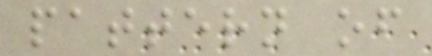pattern of
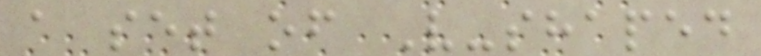a set of V-shaped
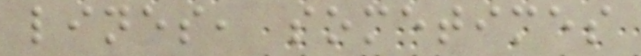lines, sometimes
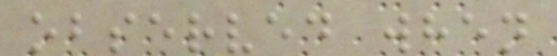observed when
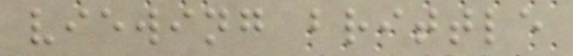viewing brittle
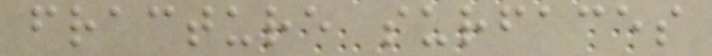fracture surfaces
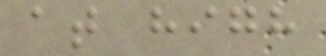at high
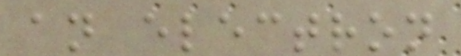an electron
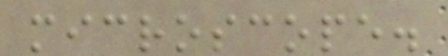microscope.
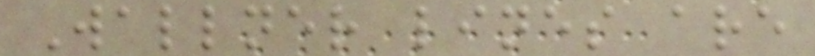Wallner lines are
